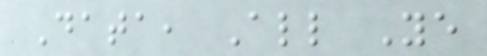Data, All Ye
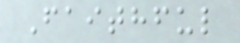Faithful
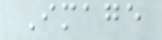Image
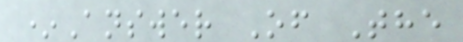*Answer Of The
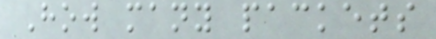How many packets
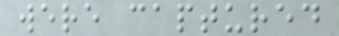were captured
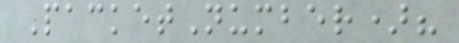PacketNumber)?
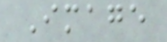Image
